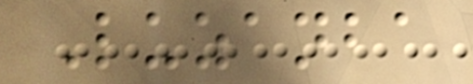Luzanba
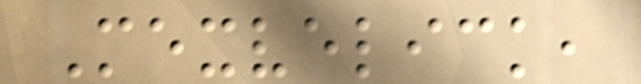Mexvelick,
